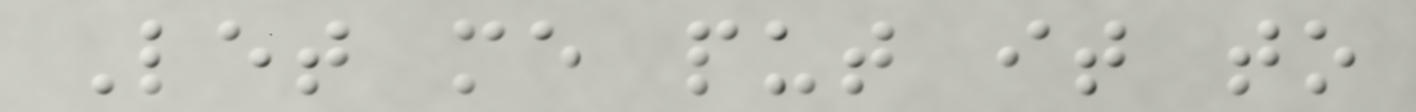Let me put it to
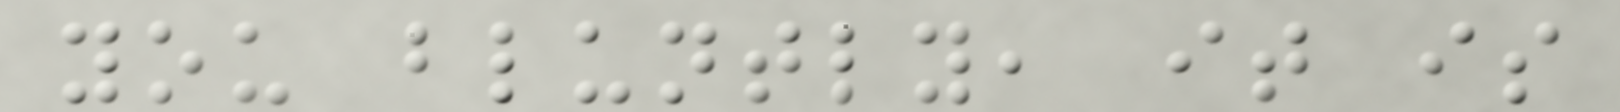you bluntly, it is
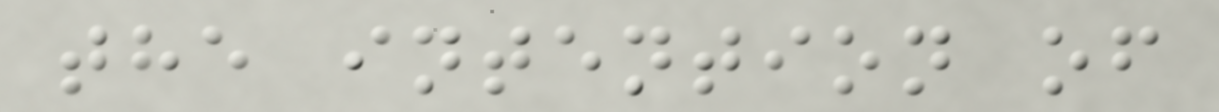the intention of
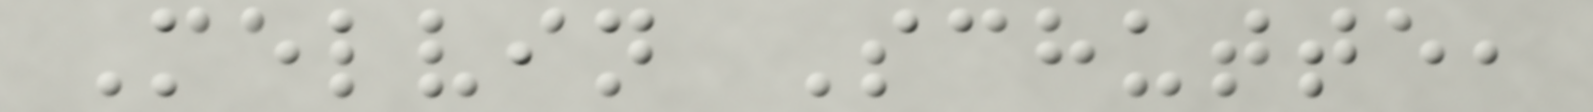Melvin Schutte,
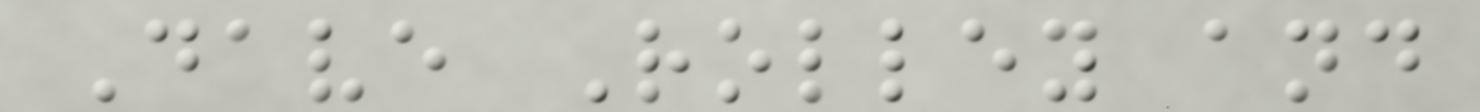Dave Rolley and
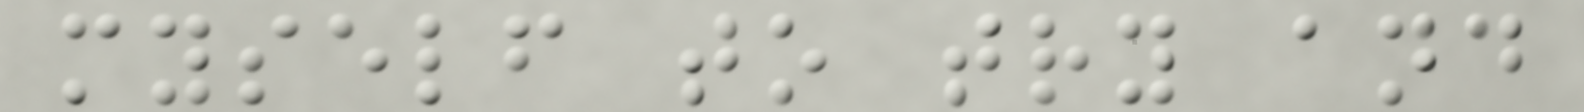myself to try and
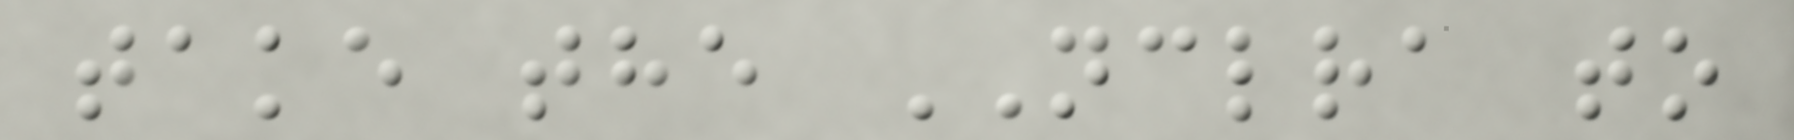take the NCLRA to
